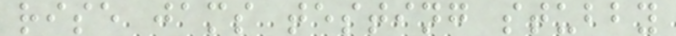rise jams testing stubby
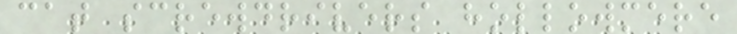cat screwdrivers hollowmere
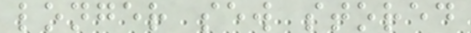longer sew stored
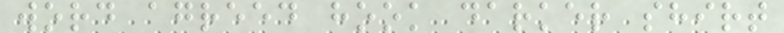word agreed hook darker shirt
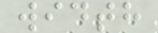width
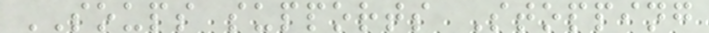SOUPS supports Stopping
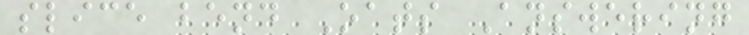slice bend Oats Answering
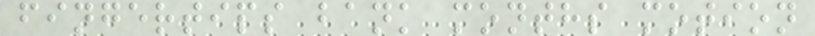fingertips bank months motion
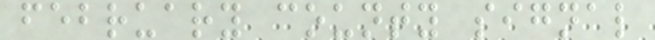february county signal
